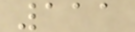111
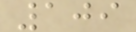109
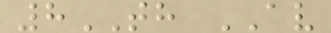8TH AV
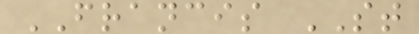FRANCIS ST
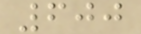600
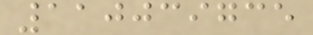110039735
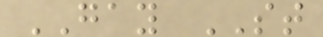GAY ST
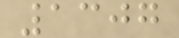1307
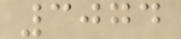3074
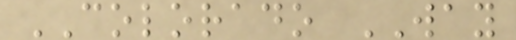COLORADO WAY
